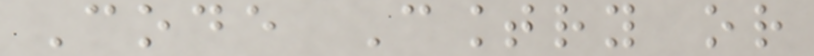Code Country or
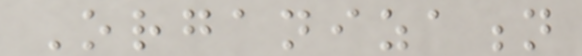Organization
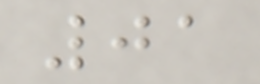01
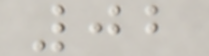02
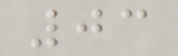03
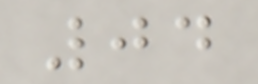04
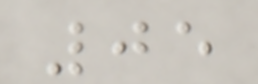05
